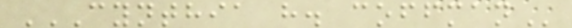CYNTHIA H. COFFMAN
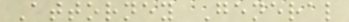Attorney General
